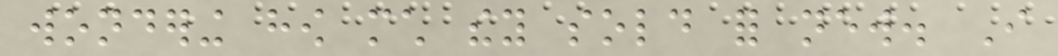wondering how much they sold for new. I
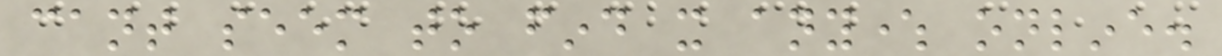cant seem to find it anywhere online.
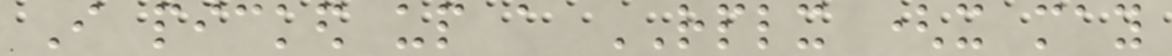I picked up a RPLX (it may
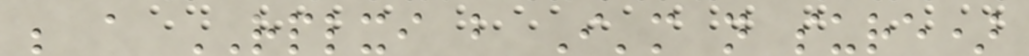be a RPLXI but I'm not sure)
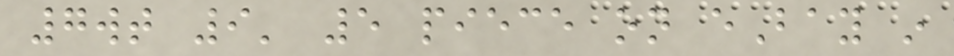7wt 9' 5 piece on eBay in
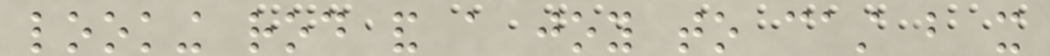looking rod and a joy to cast but it
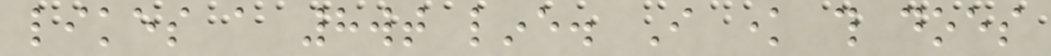likes a 8wt line. I know this does
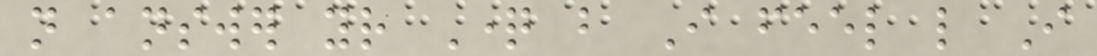not answer your Question but I feel like I
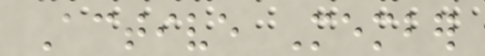Active Member
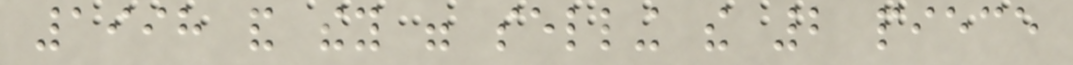1998 and they were selling the 2 piece
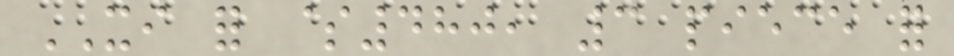XI for $480, 3 piece for
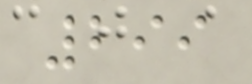299
